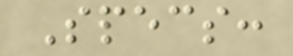Specs:
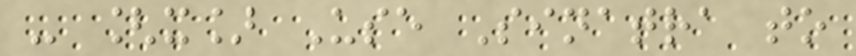- [x] Use Sinatra to
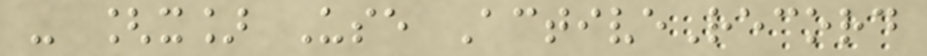- [x] Use ActiveRecord
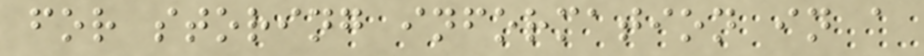for storing information in a
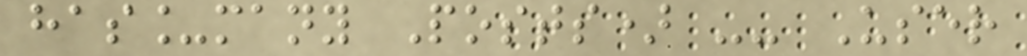has_many Posts) -- User
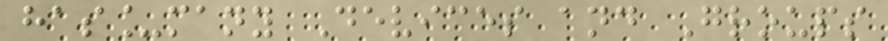has_many Devices and Groups
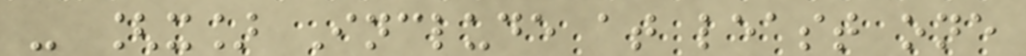- [x] Include at least one
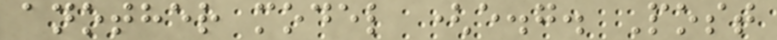another model (e.g. Post
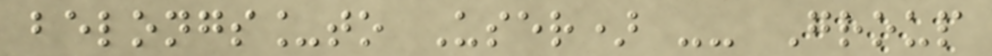belongs_to User) -- Group
